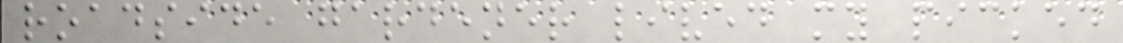roadside gardener lived my picked
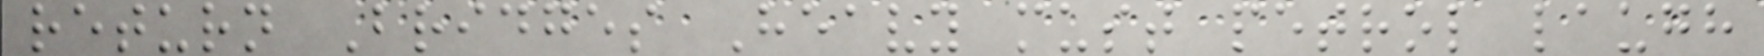return Bridges Heavy must petrol laugh
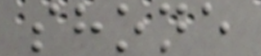shone
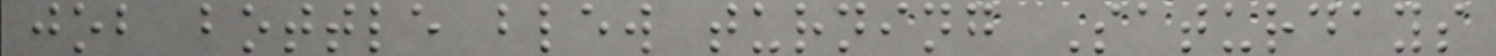job bottle blew turning Saturdays
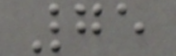75
